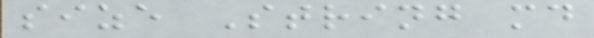size String md
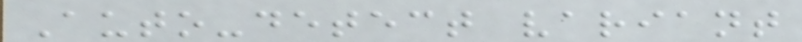Auto-detect variant
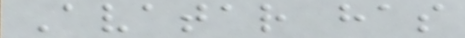Avatar has
